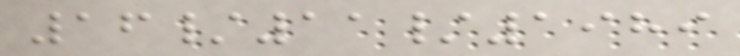16/11/1989
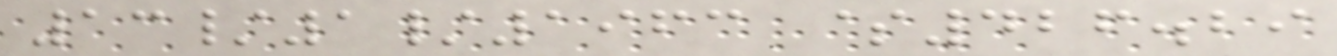13/1/1963 $426.29
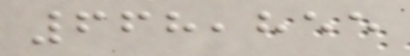668,855
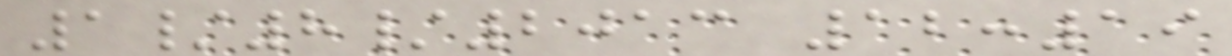1/8/2013 12:19
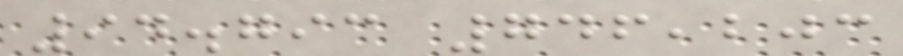94.793 746,203
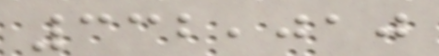332,010
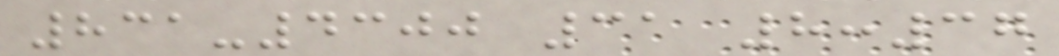831-4300 31 8:37
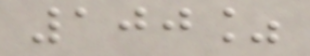100%
